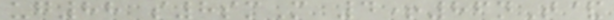ug88 s8smM 4+86nT&
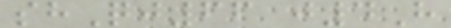shQj66 j4H
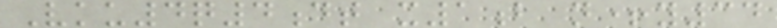Vku4q4dt x1b n+y34
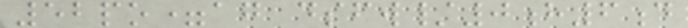52po=ag dsfw/0h6d
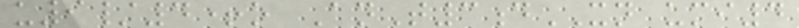u9/4+o AnT3dXN umi4
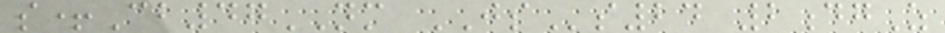s+Cb47NM JSs24 2dgZ
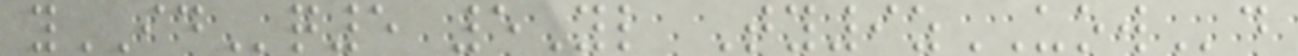yIDq5 5Yl Ty9zUOWd
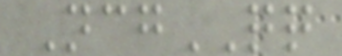NcgQQ
